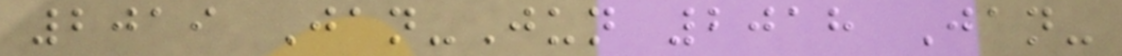2019 Jan-Jun 2018 Jan-
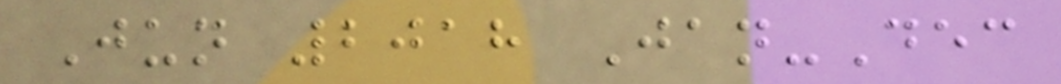Jun 2018 Jan-Dec
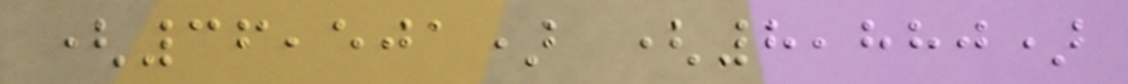(36,501) (8,880)
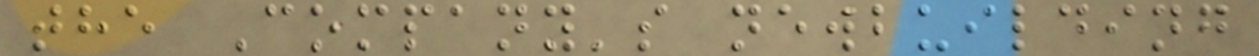the Company's newbuilding
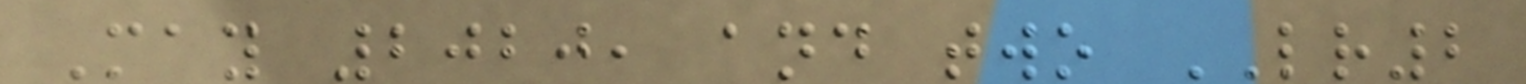May 2020, and two LR2
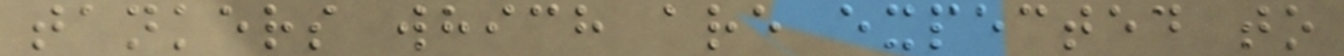tankers which are expected to
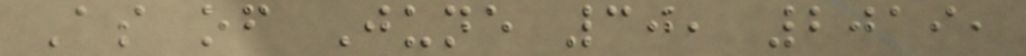As of June 30, 2019,
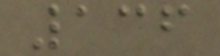136
